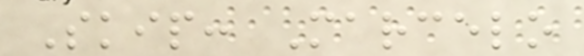Skip: Marcelo
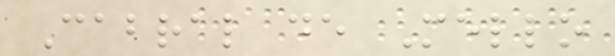Cabral de Mello
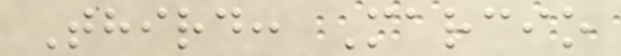Third: Marcio
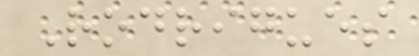Rodrigues
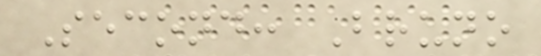Second: Bruno
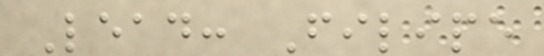Lead: Filipe
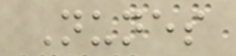Nunes
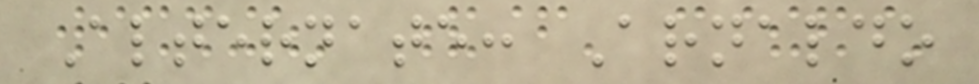Alternate: Arnaldo
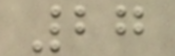27
